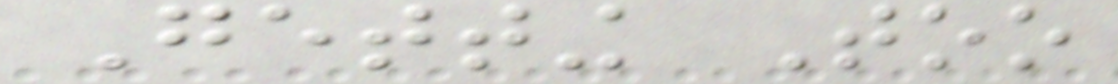Getting Too
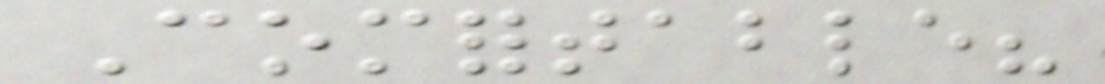Comfortable?
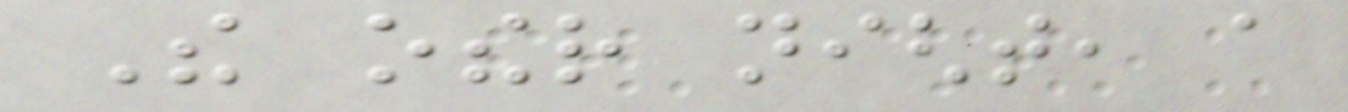The other night, a
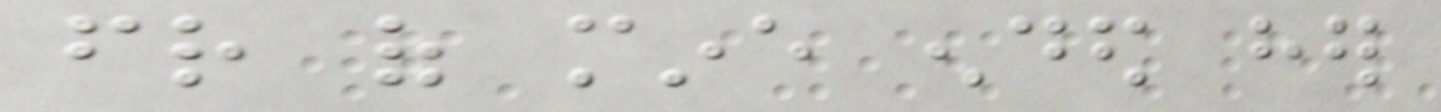friend of mine ended her
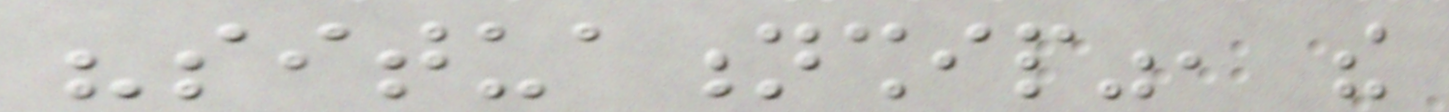"situationship", the
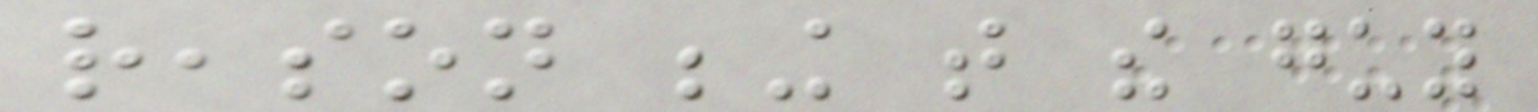reason being that the guy
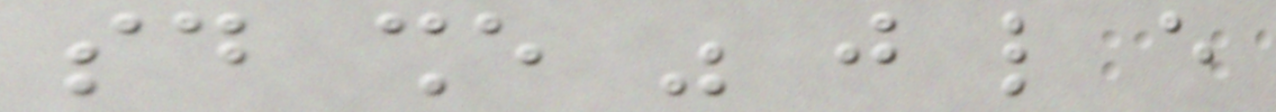said she was just like every
